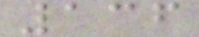136
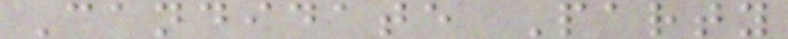Candidate Party
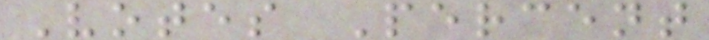Votes Percent
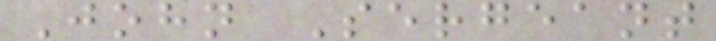John Sergeant
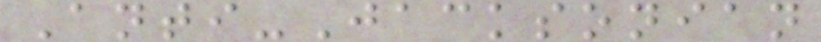Anti-Jacksonian
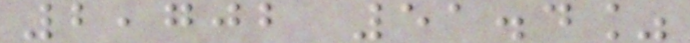2,702 51.4%
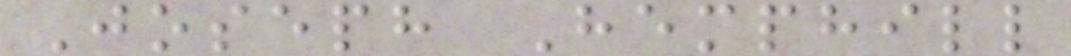Joseph Hemphill
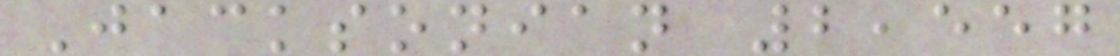Jacksonian 2,557
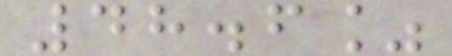48.6%
